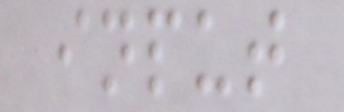input
